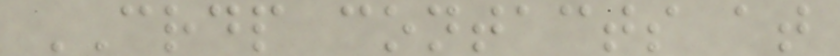CRDP contacts at
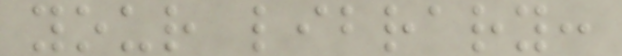your library:
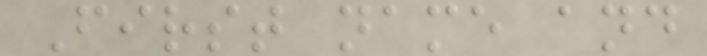First name and
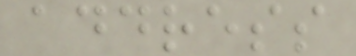address
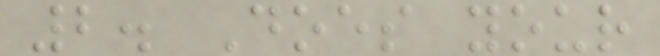2. Does your
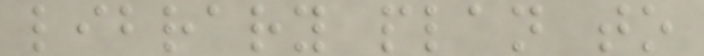library plan to
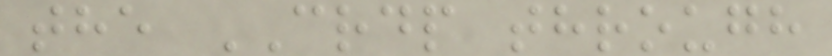the CRDP through
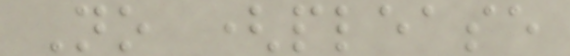No (please
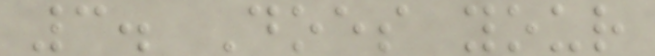3. Does your
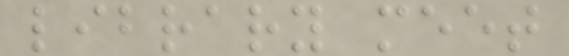library meet
